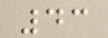43
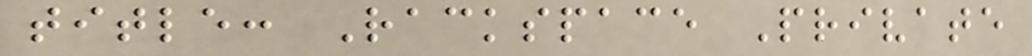title: Rackspace Private
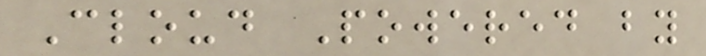Cloud Powered by
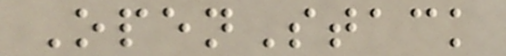OpenStack
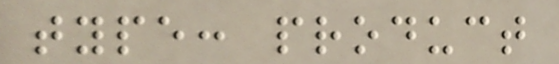type: product
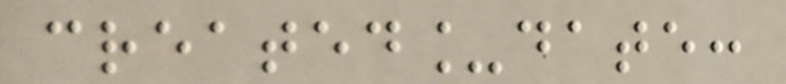created_date:
